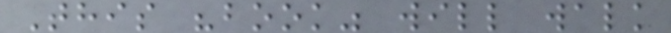This "book" will walk
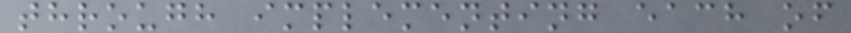through implementing each of
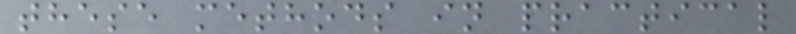these methods in practical
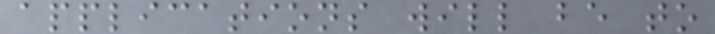applications will be to
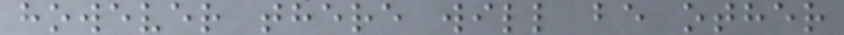however there will be other
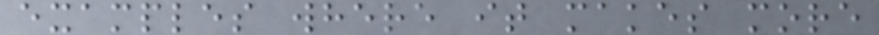examples where it makes more
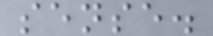sense.
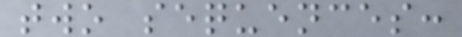two sequences:
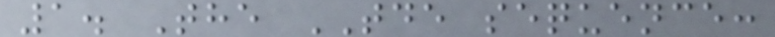1. The TDE sequence:
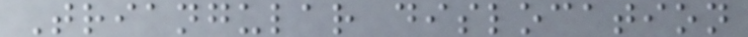Triangular dislocation
